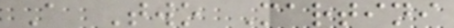A Two Martini
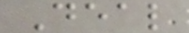Deal
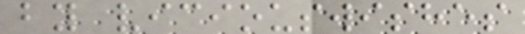by viciouswishes
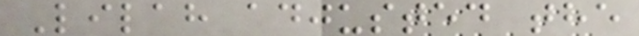Lilah adjusted the
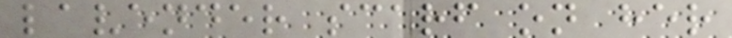lavender scarf on her
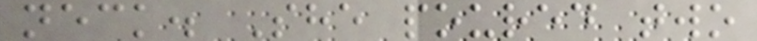neck. She poured two
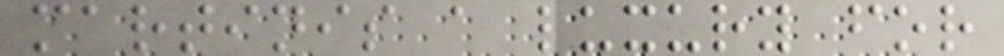martinis a luxury for
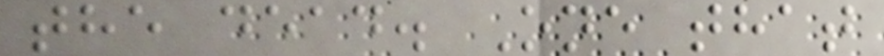the dead. One that
